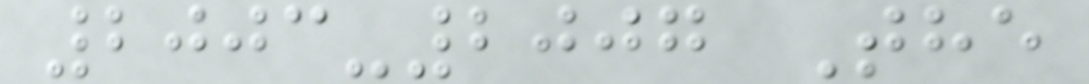2003-2007 The
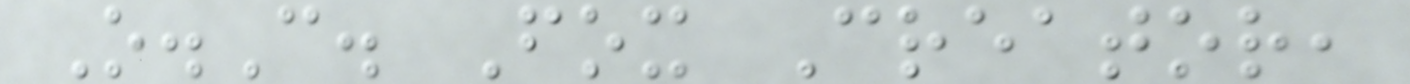O.C. Fox Creator,
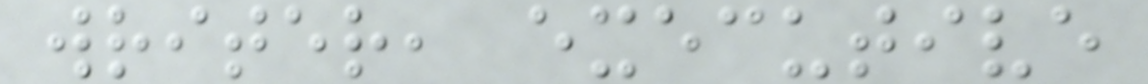writer, executive
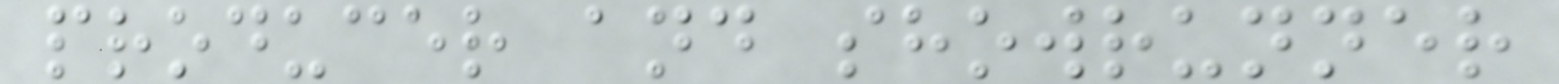producer and showrunner
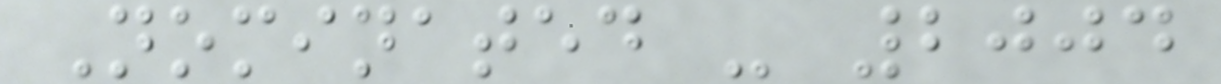Nominated - 2004
